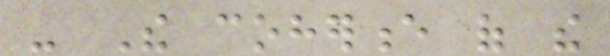- The coherence of the
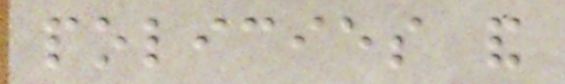policies and
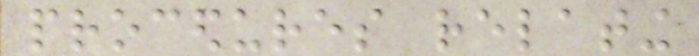procedures relating
